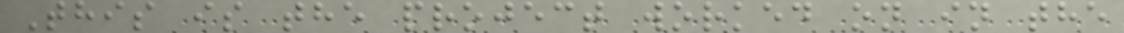This is the project worked on in the
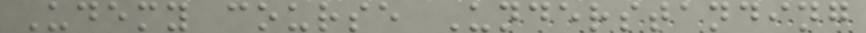Udemy course Understanding
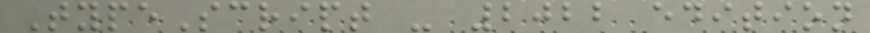TypeScript - 2022 edition
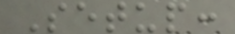Setup:
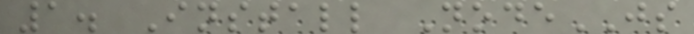1. Install NodeJS
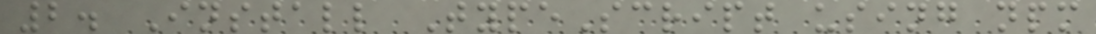2. Install TypeScript using npm
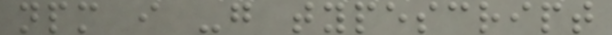npm i -g typescript
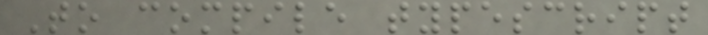To compile typescript
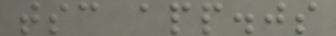tsc app.js
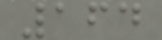164
